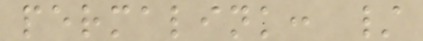permalink: /
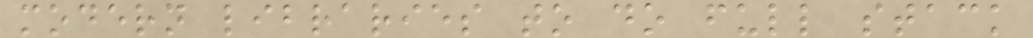modern libraries to do full stack
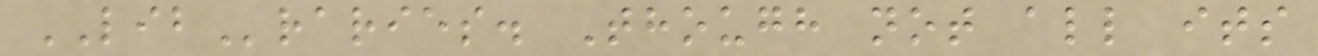LIBraries. Though not all its
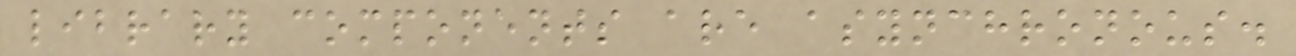library components are asynchronous.
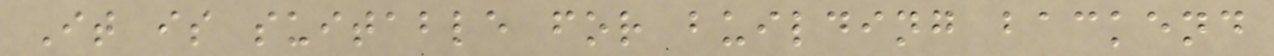It is suitable for building backend
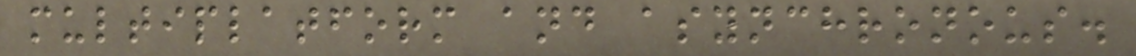multiplatform and asynchronous.
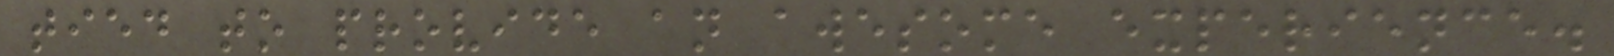tied to provide an awesome experience.
